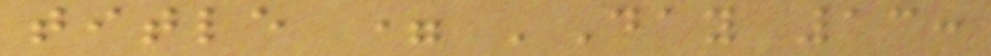title = 'Day 13:
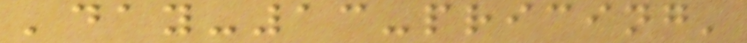'day-13-pricing'
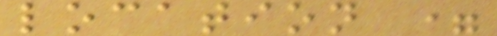location =
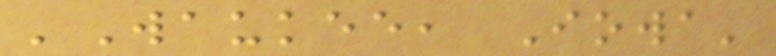'Waukee, Iowa'
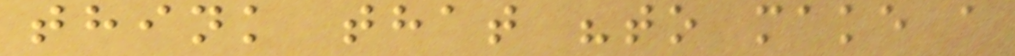think that "to make a
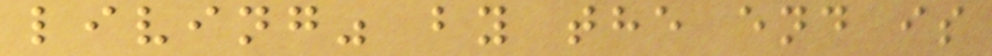living" by the end is
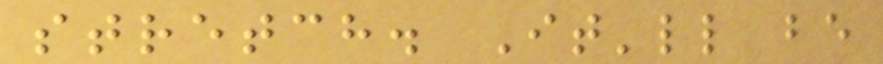stretch. It'll be
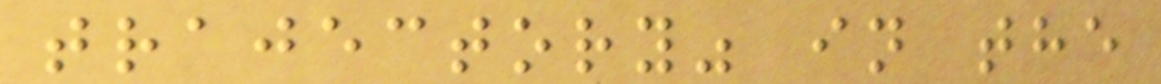trajectory" in the
